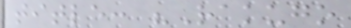title: "Rakugo
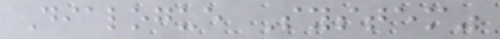Dialogue System"
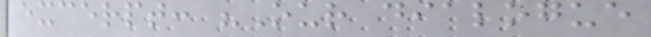excerpt: "Our dialogue
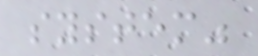system"
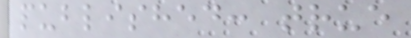published: true
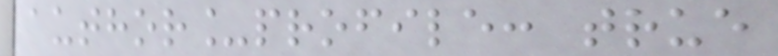author_profile: true
